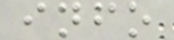info
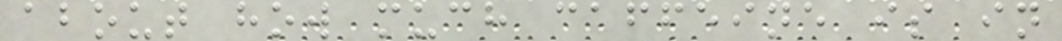about how much caffeine is in
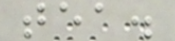tea.
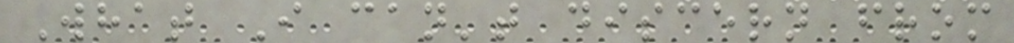What I can't discern from
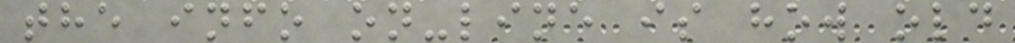the info on-line is how old
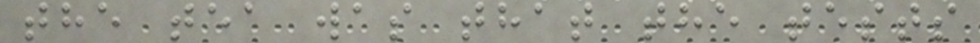the tea was that the tests
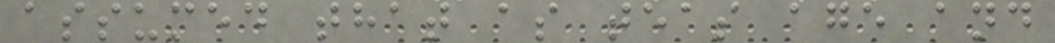assumed that as teas age and
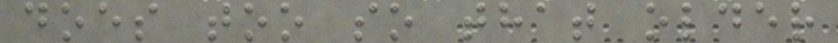does too so that older
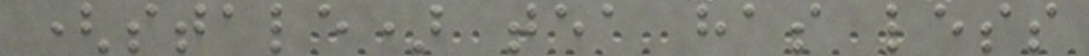(stale) tea has less
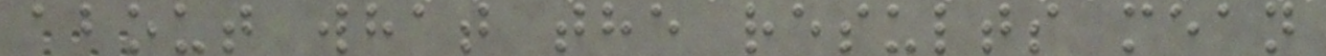about what the results mean
